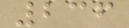236
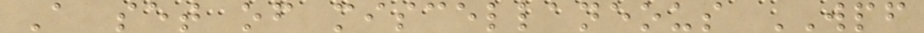A set of miscellaneous WPF
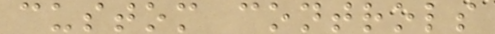custom controls
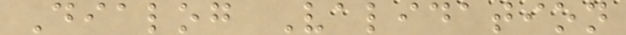Dialog Validation
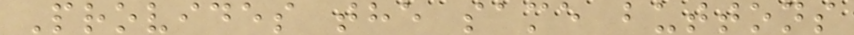Provides the same buttons
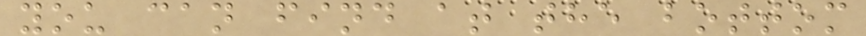you can find at the bottom
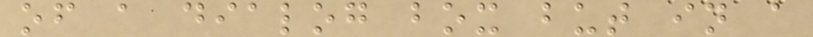of a dialog box but in a
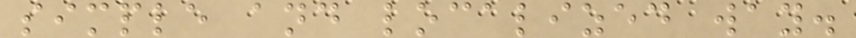simple and localized way.
